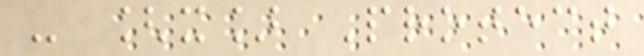- [x] Protect
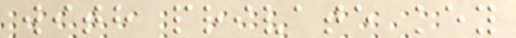with private key
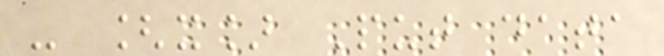- [x] Put data
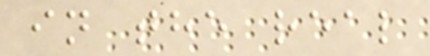in the real
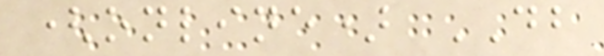(online) DB
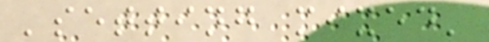'setting mixed'
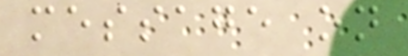message on
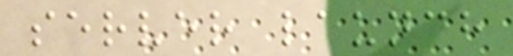server launch
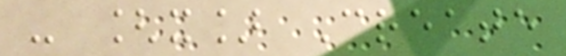- [x] Create
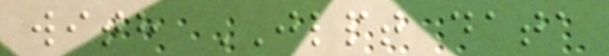with JLPT data
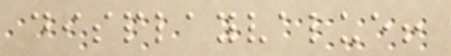displayvalue!
